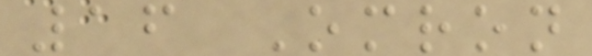16 Omron
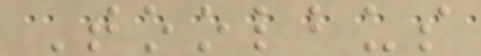Toolbus
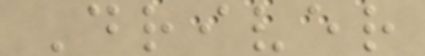Driver
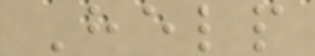Help
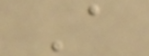A
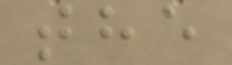the
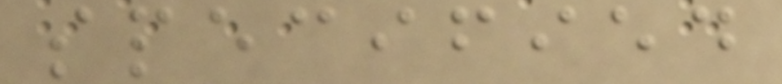specified
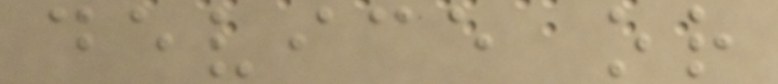device or
